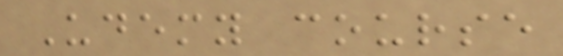Udemy course
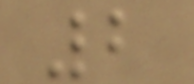2
